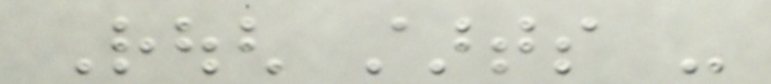Rough starts -
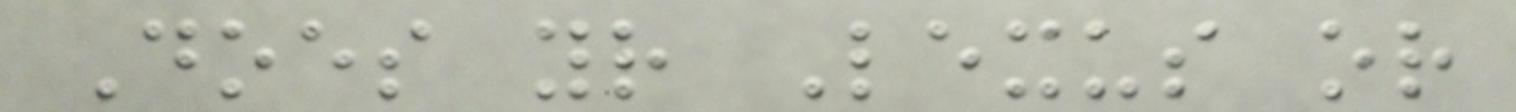Does your Lexus or
